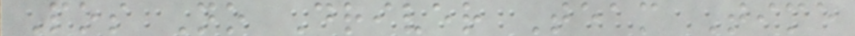Pos No Driver Team Time
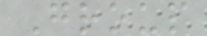Group
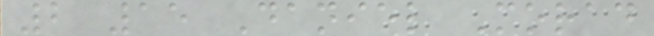2 15 Daniel Morad
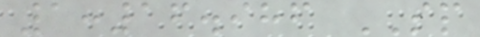1:16.986 SP
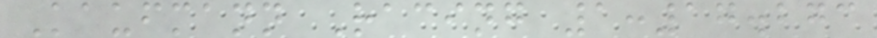Kaufmann Racing 1:17.273
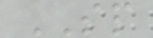SP
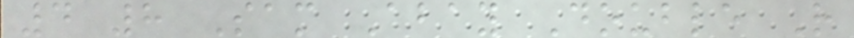4 8 Sam Abay Double R
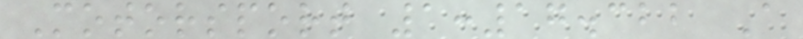Motorsport 1:17.322 A
